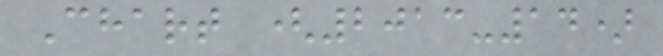Chart (2013-14)
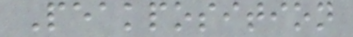Peakposition
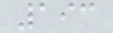193
